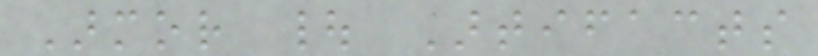Armor | Artifacts
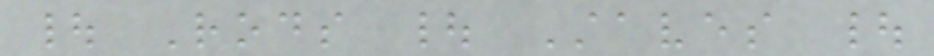| Rods | Staves |
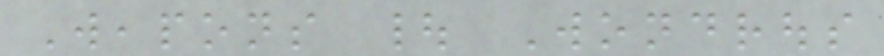Weapons | Wondrous
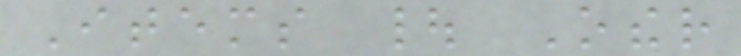Items | Other
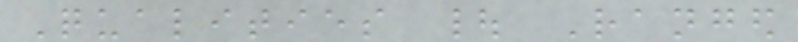Qualities | Ranged
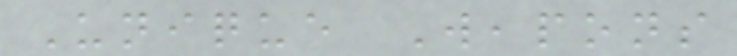Unique Weapons
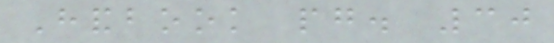Handbook pg. 30
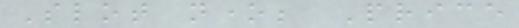Slot none; Price
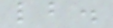lb.
